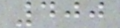400
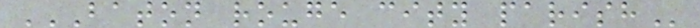BATON ROUGE CITY PARISH
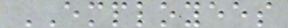EMPLOYEES
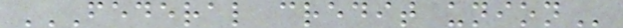FEDERAL CREDIT UNION
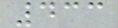433
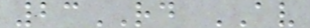23RD AV
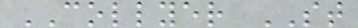COLLYER ST
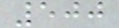500
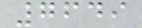7649
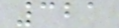321
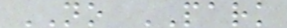NO PARK
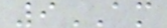9AM
